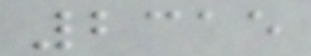2315
